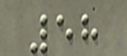58
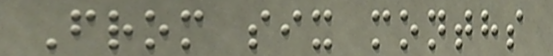From six months
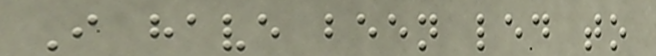I have been led to
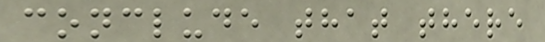conclude that there
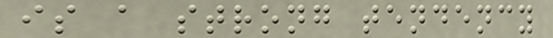is a strong tendency
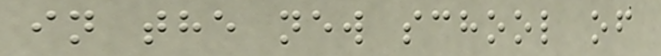in the new school of
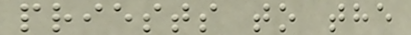priests to the
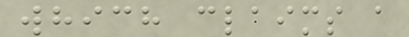which claims a
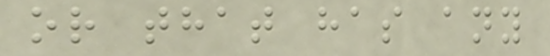or that has any
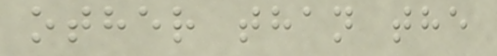other than the
